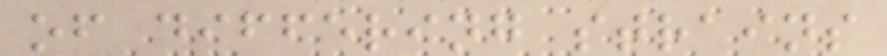of differing strains
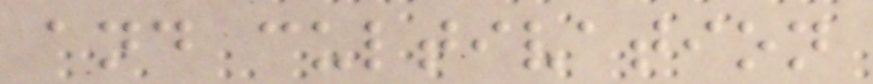and cultivation
